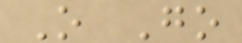O Go
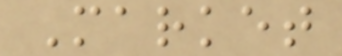Market
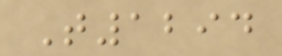T1294
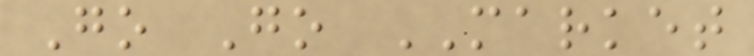Go Go MARKET
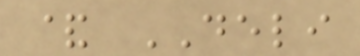& DELI
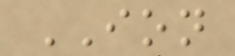ION
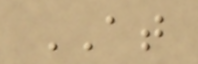AT
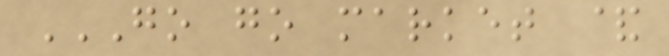GO GO MARKET &
